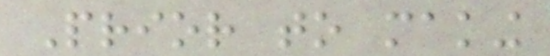Prior to making
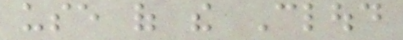use of the Cloud
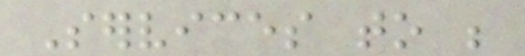Services to be
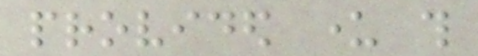provided under this
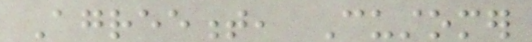Agreement, Customer
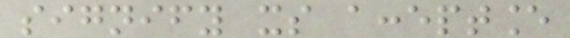signify its acceptance
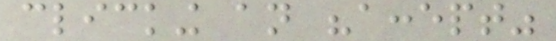clicking an "accept"
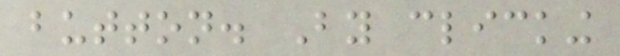button. By clicking
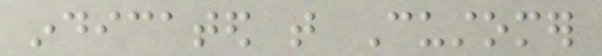indicated that Customer
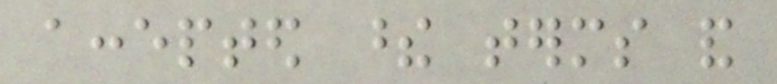accepted these terms and
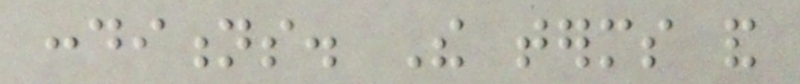conditions. The terms and
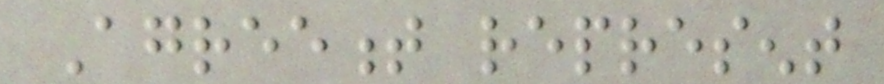Agreement represent
